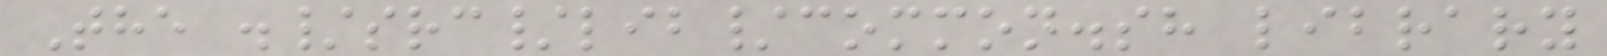The ./src/lib/common.sh library
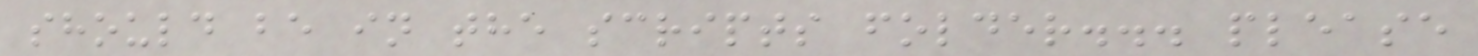should be in the scripts folder... please
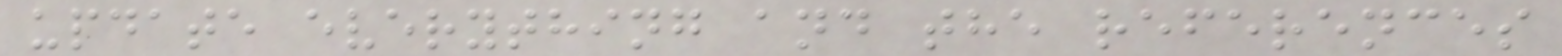update everything and the references
